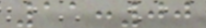11:00
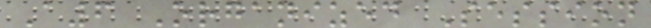A6 Organized Session
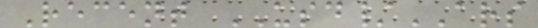Recent USD/ARS
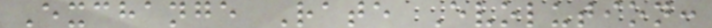Exchange Rate Evolution:
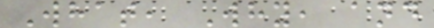What, Why, and
